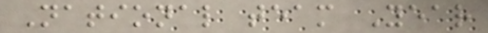National team Year
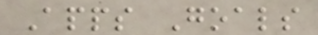Apps Goals
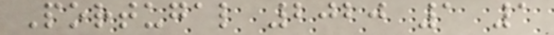Portugal 2020 1 1
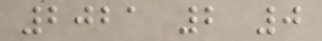2021 2 0
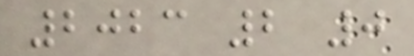2023 2 0
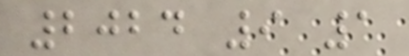2024 9 1
